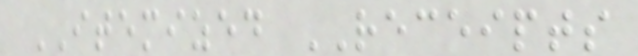ITEMIZED RECEIPTS
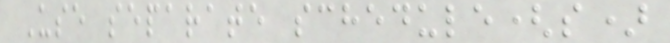Use separate schedule(s)
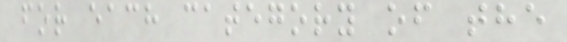for each category of the
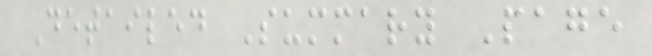Detailed Summary Page
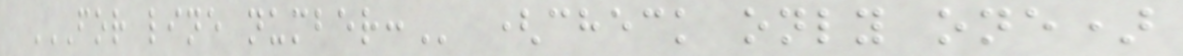FOR LINE NUMBER: (check only one)
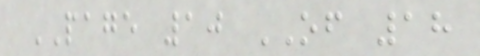PAGE 10 OF 18
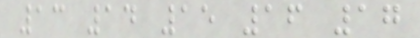13 14 15 16 17
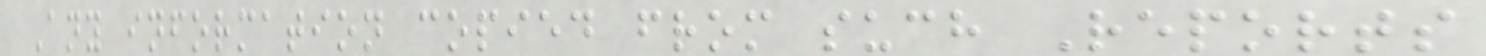Any information copied from such Reports
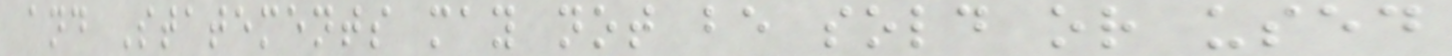and Statements may not be sold or used
